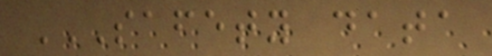SAFETY DATA
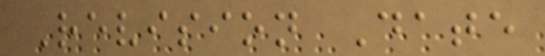Revision Date
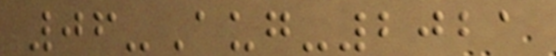06-Aug-2021
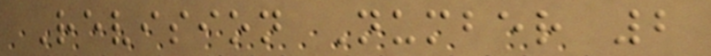Revision Number 2
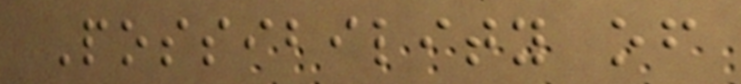Possibility of
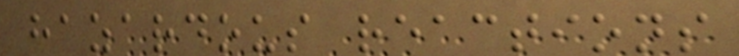hazardous reactions
